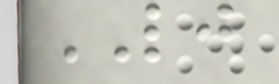LJ
